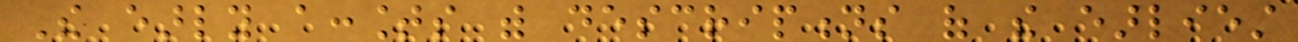The early accounts with descriptions of the earliest
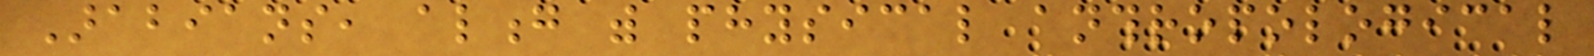Arabians, along with physical anthropological
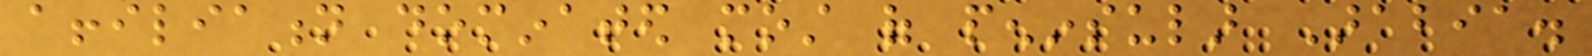affiliation dominated most of peninsular Arabia.
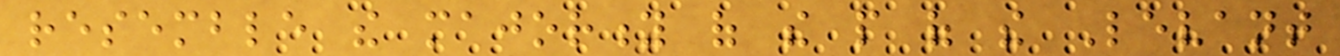resemble the majority of the people of the Levant
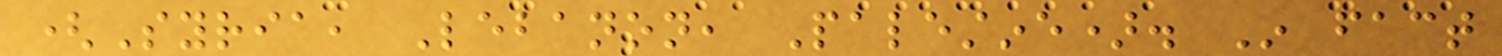(Syria, Lebanon, Palestine). In fact
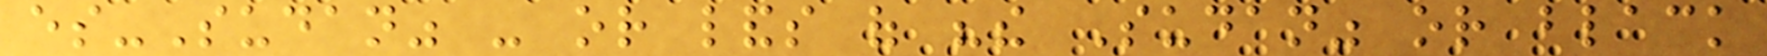es-Sudan" - or lands of "the Sudan" or black
